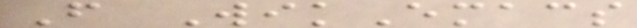From WikEmacs
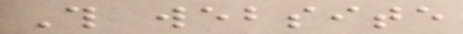This website
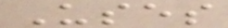Uses
